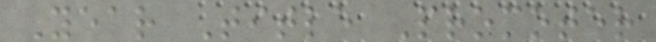Year Title Promoter
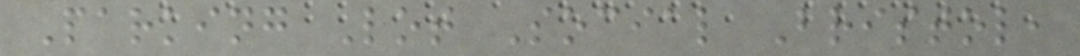Parking Lot Social Bristol,
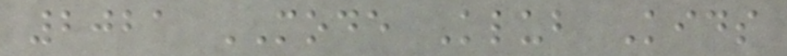2021 MODE Klub Kids
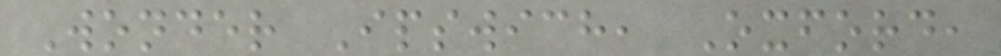Wonder Ipswich, Oxford,
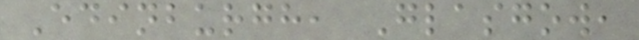Edinburgh, Glasgow,
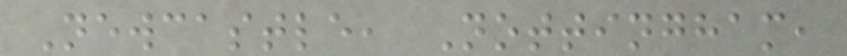Newcastle, Nottingham,
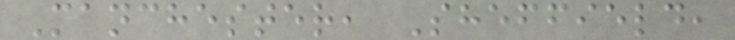Manchester, Sheffield,
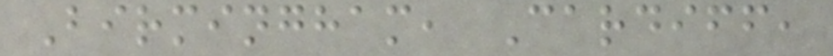Birmingham, Cardiff,
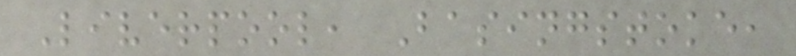Liverpool, Basingstoke,
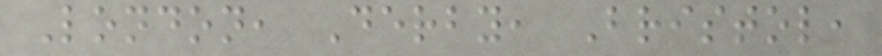London, Derby, Bristol,
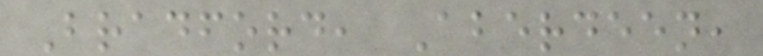Bradford, Aberdeen,
